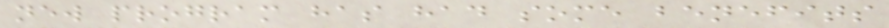new program has had some benefits
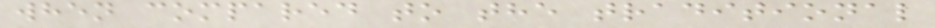when compared to the traditional
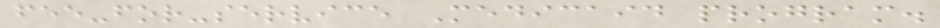fee-for-service Medicaid program.
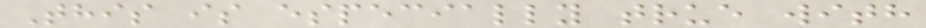This is especially true with
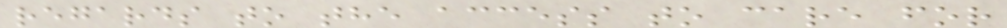regards to the access to care for
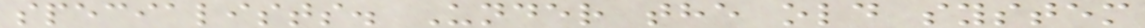specialists. Under the old system
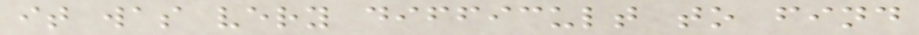it was very difficult to find
